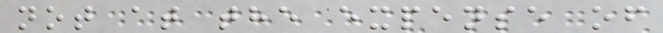not at the expense of
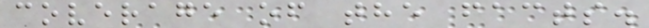coverage of the facts.
